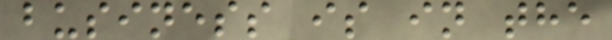business is in the
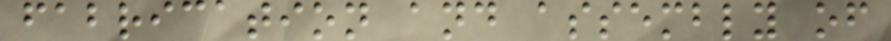fabrication and assembly of
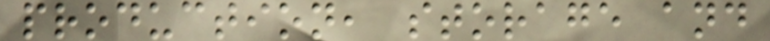production, storage and
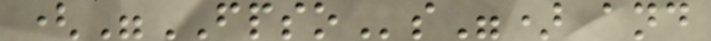("FPSOs") and
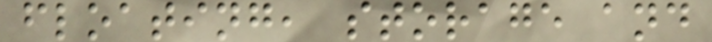floating, storage and
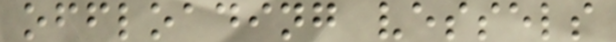offloading vessels
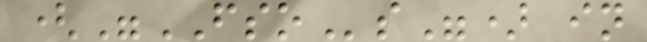("FSOs") in
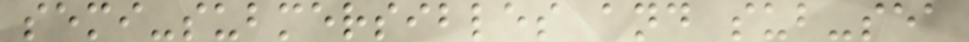semi-submersibles and sub-sea
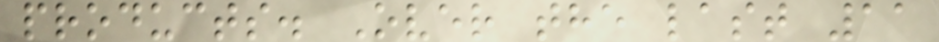products. Over the last 11
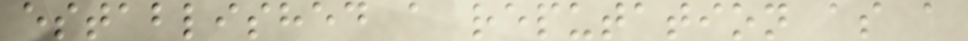established a reputation as a
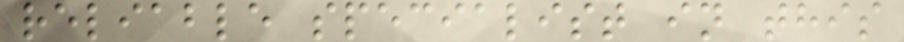reliable specialist in this
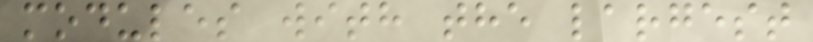modules with the largest
